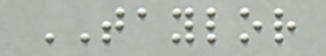TAYLOR
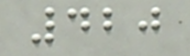420
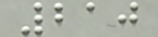210
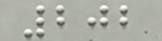202
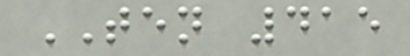TEN 415
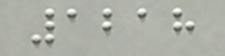1218
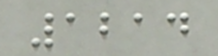1214
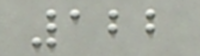122
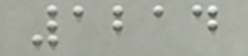1214
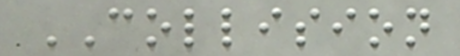COLLISION
